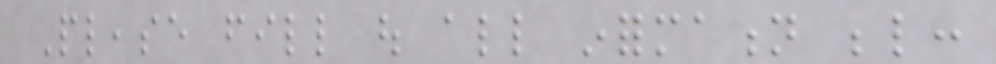Please fill out all information below:
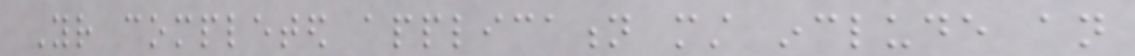Your completed application must include an
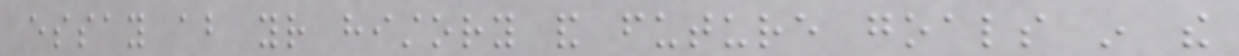essay about your history and future goals in the
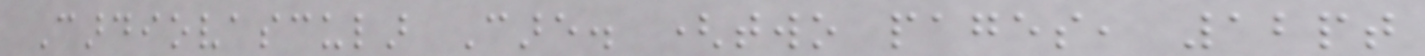Cardiovascular Care. (two pages, 12pt
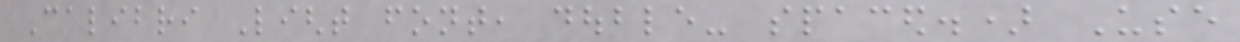Calibri Light font, double- spaced.) Use
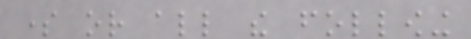some or all the following
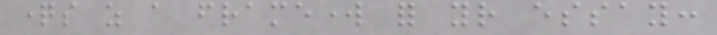questions as a framework for your essay:
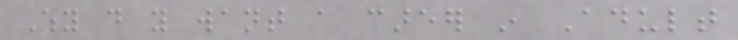Why do you want a career in Adult
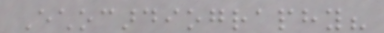Echocardiography?
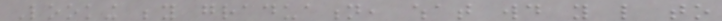Looking beyond graduation, what would you like to
